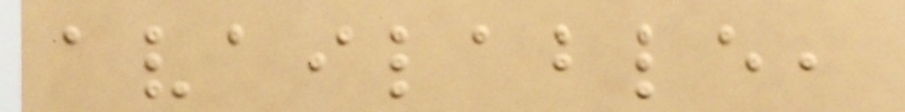available,
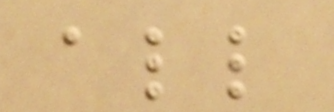all
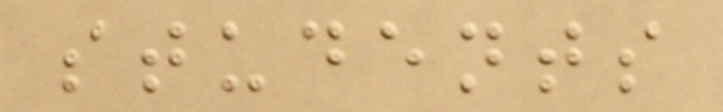students
